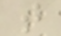t
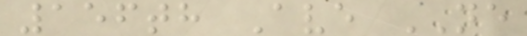156th Ave NE
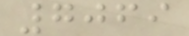7069
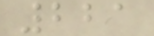221
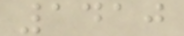1410
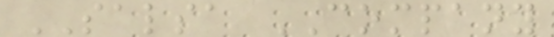SALSA COMPANY
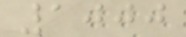1000
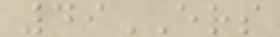49ERS
